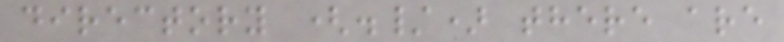directory (./) there are
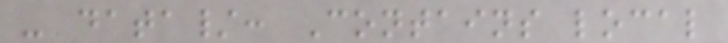- data/: Contains local
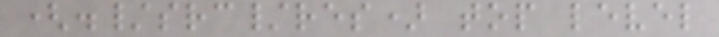(./src/res) top level
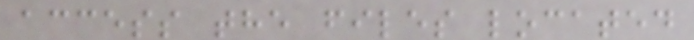access the files located
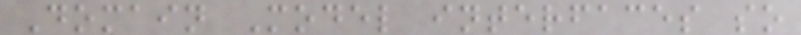Domain Model interfaces so
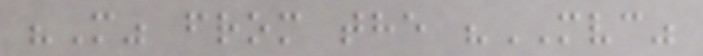"M" from the "MVC"
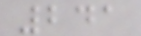241
